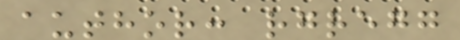author: rgregg
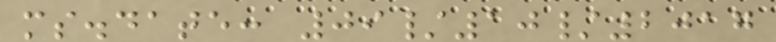ms.date: 09/10/2017
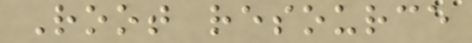Root resource
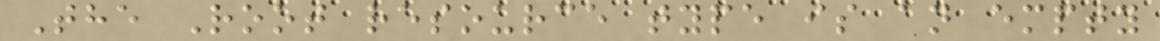The Root resource type is an empty
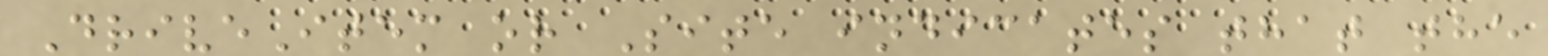DriveItem or Site indicates that the
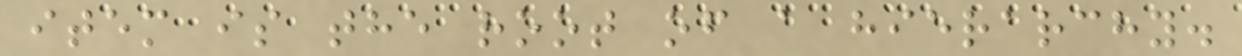item is the root of a hierarchy.
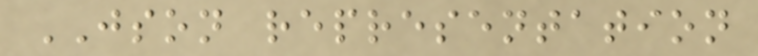JSON representation
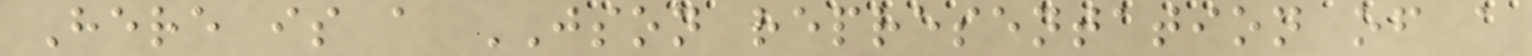Here is a JSON representation of a
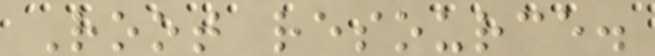Root resource.
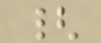{
